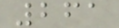261
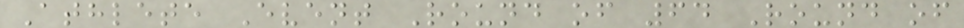Athlete Event Round of 64 Round of
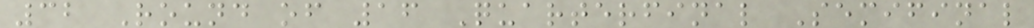32 Round of 16 Quarterfinal Semifinal
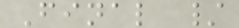Final /
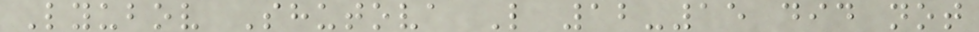Lyubov Shutova L 12-15 did not
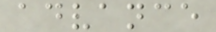advance
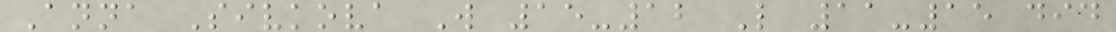Anna Sivkova W 15-12 L 11-15 did
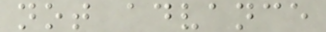not advance
